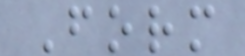Form
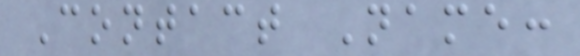Contact Name:
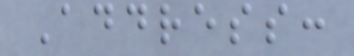Address:
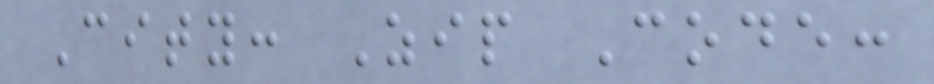City: Zip Code:
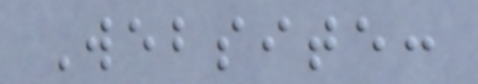Website:
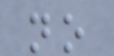no
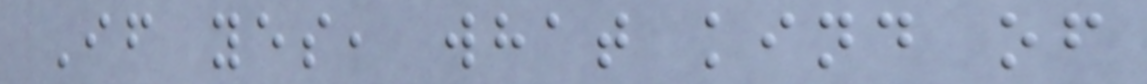If yes, what kind of
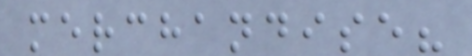merchandise?
